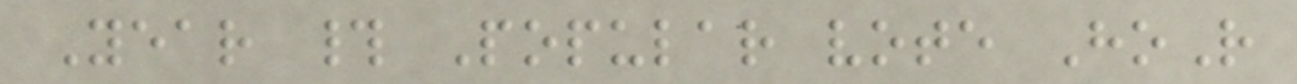Year # Popular vote HoR
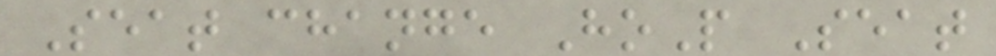Seat change HoP Seat
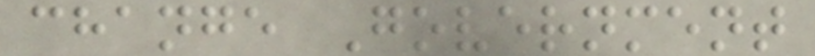change Government
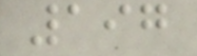197
